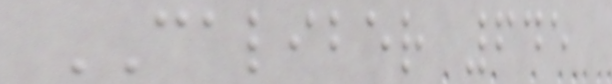CALIBER 645
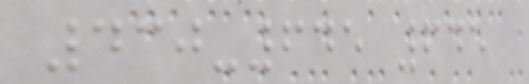430-645 645
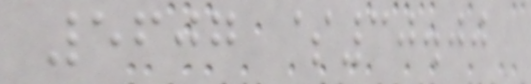5607 $30.00
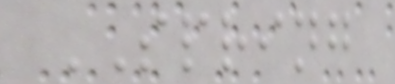SPRING
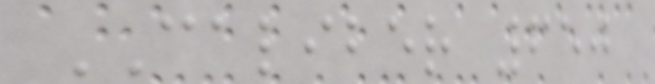CALIBER 650
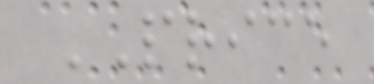PRICE
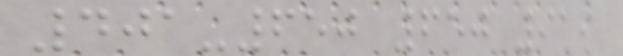401-650 650 919
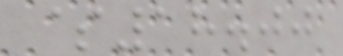$18.00
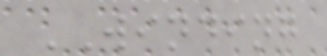WINDING
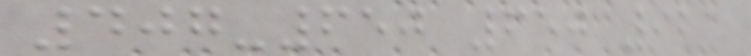407-650 650 921
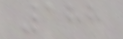188
